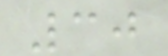30
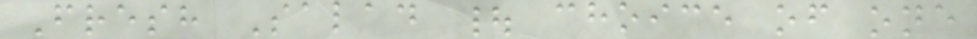Fresh Salad | choice of one
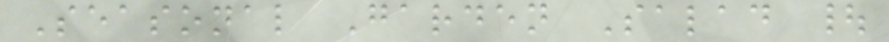Seasonal Garden Salad |
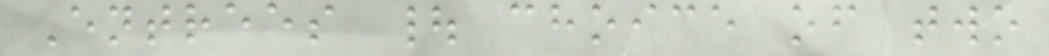Entrees | choice of two
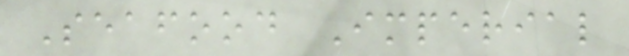Seafood Imperial
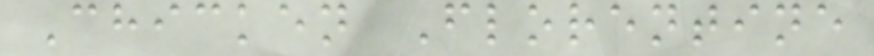Chicken Florentine
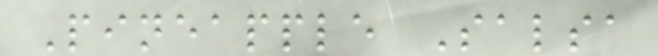Pineapple Salsa
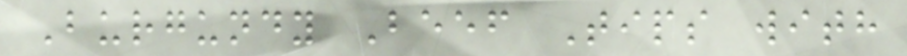Burgundy Beef Tips with
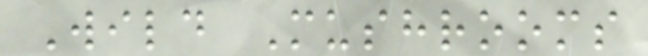Wild Mushrooms
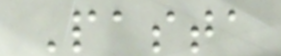Pasta
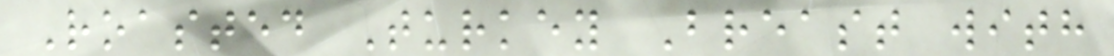Roasted Turkey Breast with
